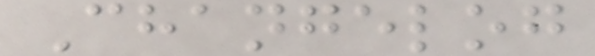Changelog
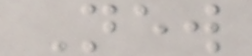New
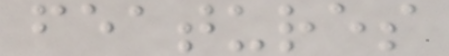features
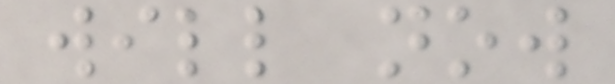will now
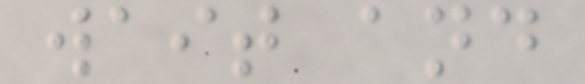wait and
